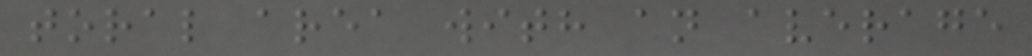toral area with an average
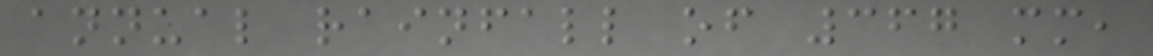annual rainfall of 367 mm,
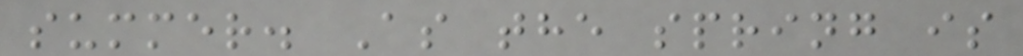summer. As the spring is
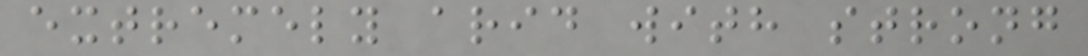extremely arid with strong
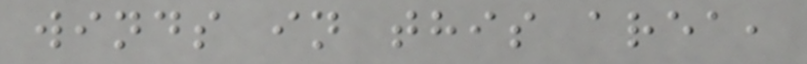winds in this area,
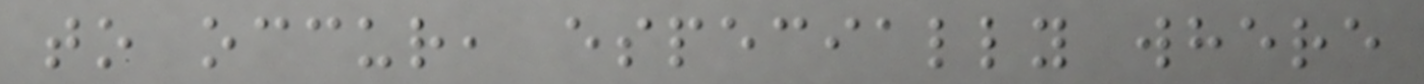to occur, especially where
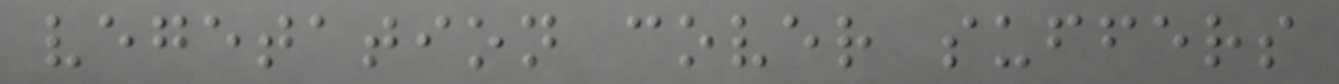vegetation cover suffers
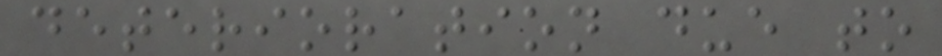deterioration due to
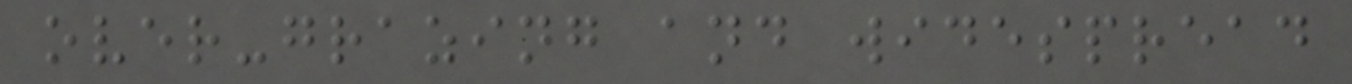over-grazing and widespread
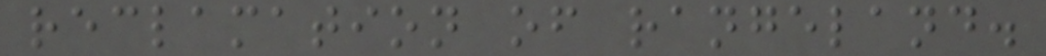reclamation of rangeland.
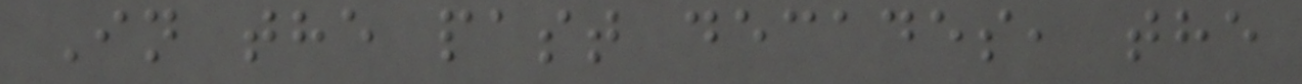In the past decades, the
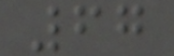67
